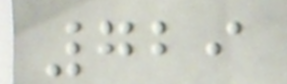729
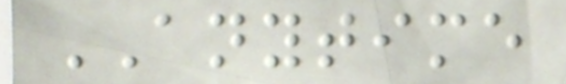ANYTIME
